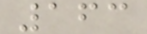163
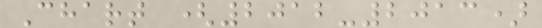Chart (2012-2013)
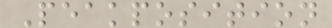Peakposition
